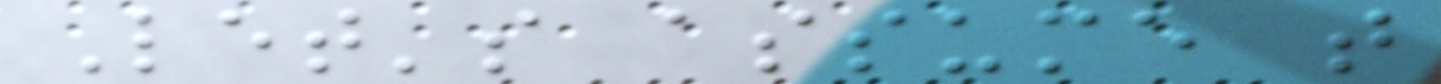Let's assume that
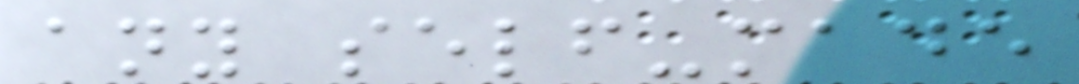any self-made
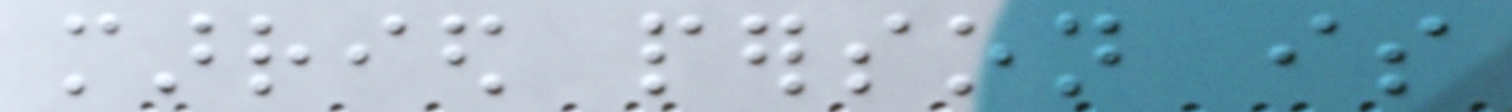married person is
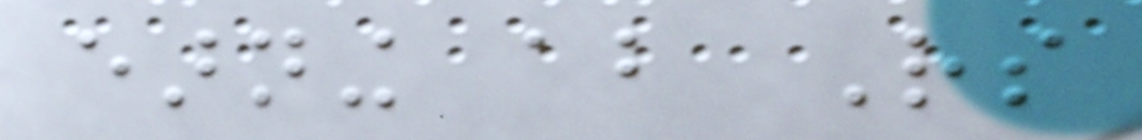earning about Rs
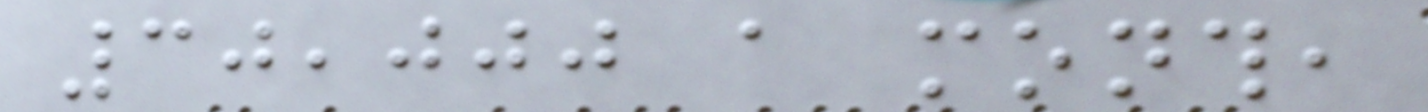30,000 a month,
